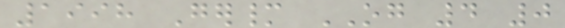1998 Germany OG 4 0
